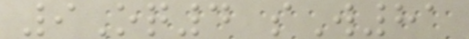9Oq4 sW81
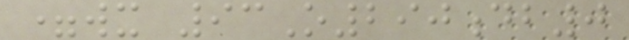=wx 93O290db0
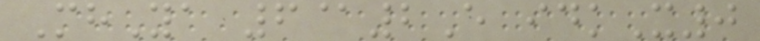MhYa 6@2E idkX0
